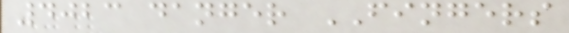4023 danger FINGERS
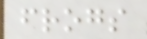frogs
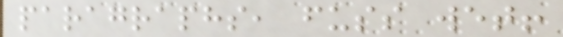paragraphs, fuss wet!
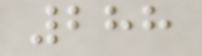288
